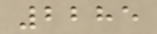2285
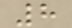8
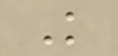K
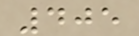405
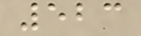523
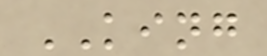KING
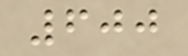600
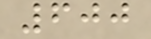600
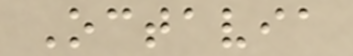Octavia
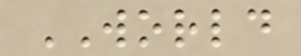WORLD
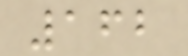162
